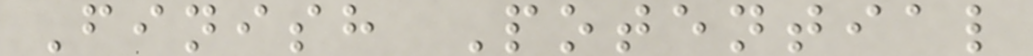Finish Potential
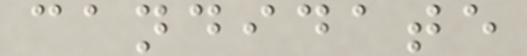candidate
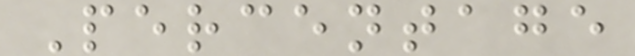Percentage
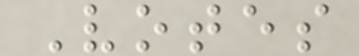Votes
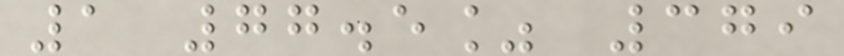1 77.5% 379
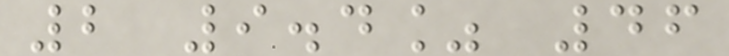2 9.4% 46
